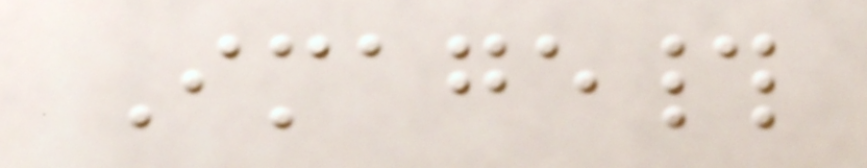Image#
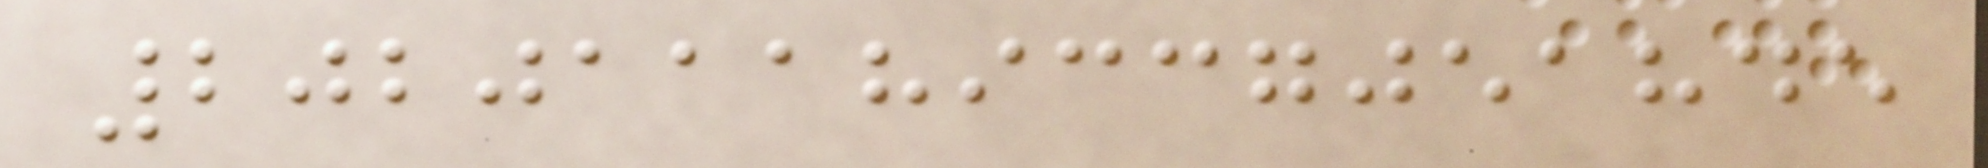202011189337051845
